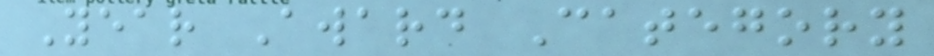Year Award Category
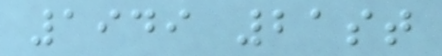1949 21st
